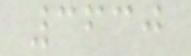3630
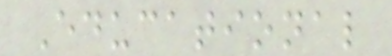Educational
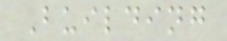Building
